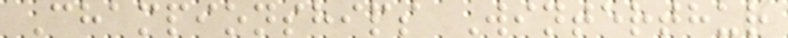Championships Winterthur
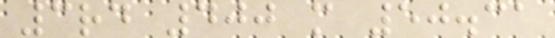3rd 400 m 50.31
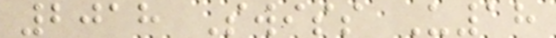2018 Swiss U18
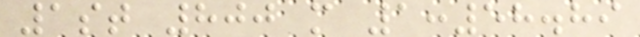1st 800 m 1:58.89
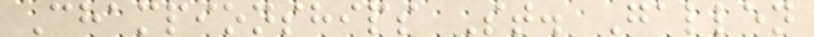Championships St. Gallen
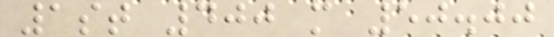1st 400 m 50.00
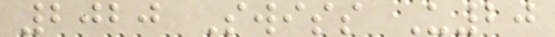2020 Swiss U20
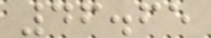46.65
